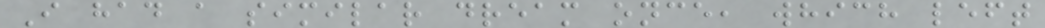I had a similar dream once, which left
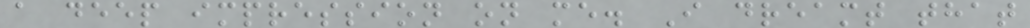a deep impression on me. I dreamt that
